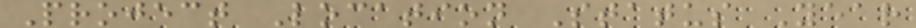Project Location Status Year
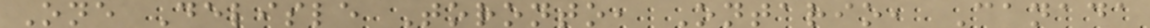One Delisle Toronto, Ontario, Canada
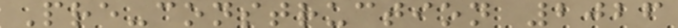Pre-construction 2026
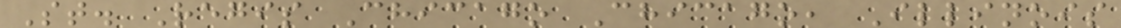St. Regis Chicago Chicago, Illinois
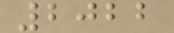2022
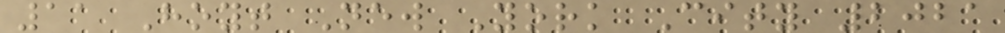11 Hoyt New York City 2021
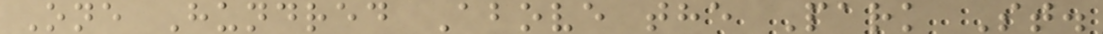One Hundred Above the Park St.
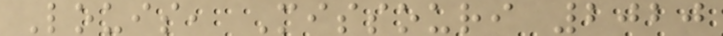Louis, Missouri 2020
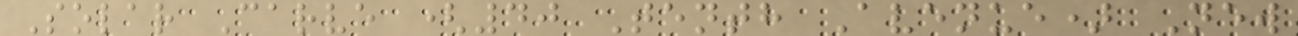Solar Carve (40 Tenth Avenue) New
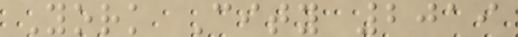York City 2019
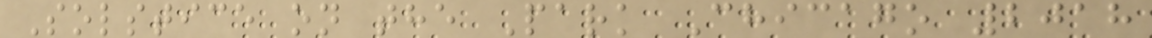Solstice on the Park Chicago 2018
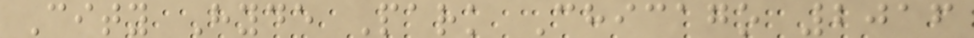City Hyde Park Chicago 2016
